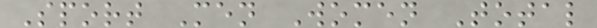Sport Men Women Total
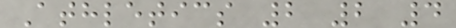Athletics 2 2 4
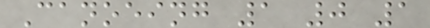Canoeing 1 0 1
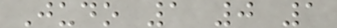Judo 1 0 1
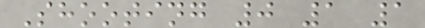Shooting 0 1 1
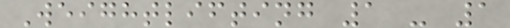Weightlifting 1 - 1
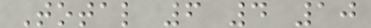Total 6 4 10
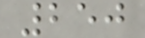250
